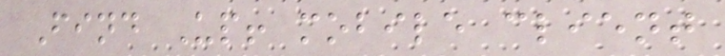Find Up! mobile client
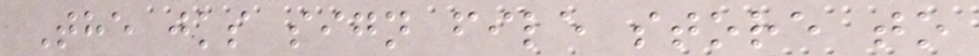The jks sign file store to
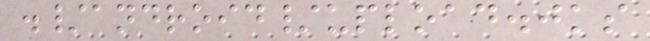./android/upload.jks
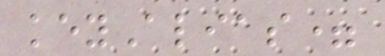keyAlias=
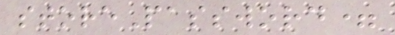storePassword=
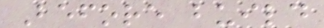Before build
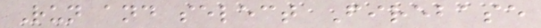Run and select Firebase
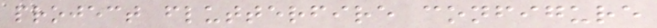project flutterfire configure
